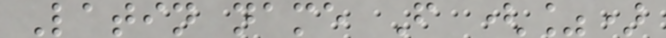Latin name F (%)
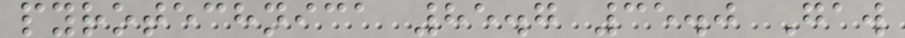pyrotechnica 85.7 35.0 Gaw
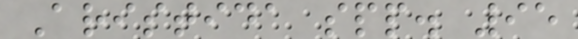Aristida spp. 95
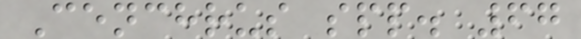Cenchrus spp. 67
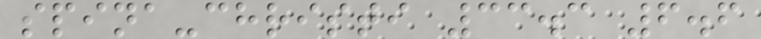spina-christi 33.3 6.6
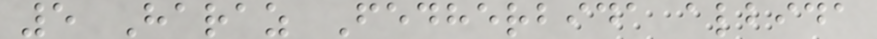5 Haraz Fedherbida albida
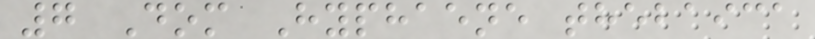7 Dom Hyphaene thebaica
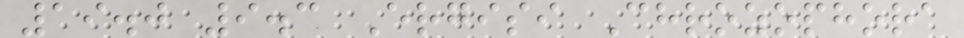19.0 9.3 Ergisi Chrozophora
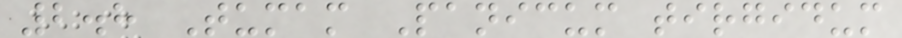2.8 Tumam Panicum tirgidum
